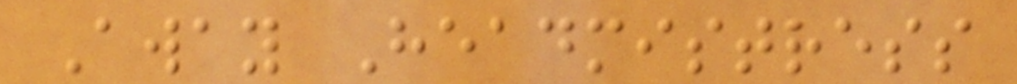Away Headmistress
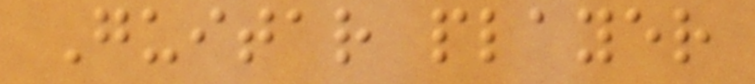Guitar player
